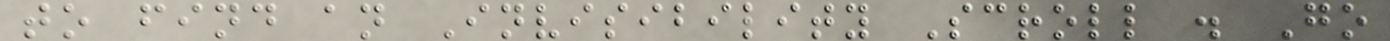to find an Invisibility Scroll . Go
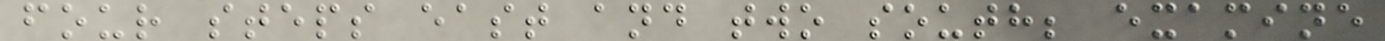four steps east and two south; examine
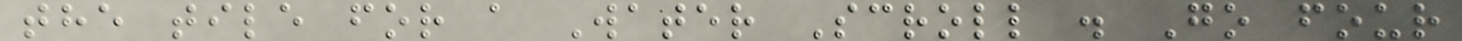the tile for a Water Scroll . Go four
